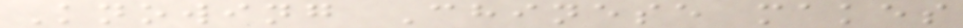Knowing Chinese makes
